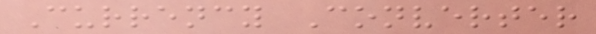Currency Converter
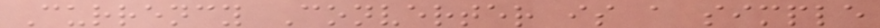Currency Converter is a simple
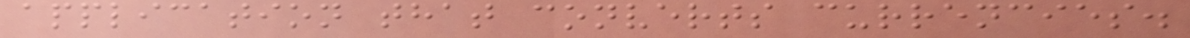application that converts currencies.
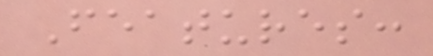Features:
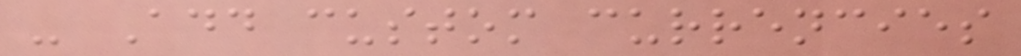- Add custom currencies
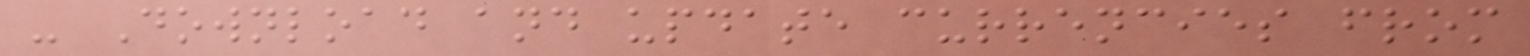- Download and update currencies from
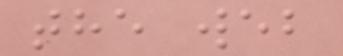the web
